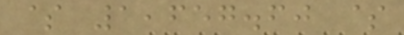$ 1,657.60 $
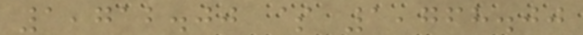1,712.00 $ 1,768.00
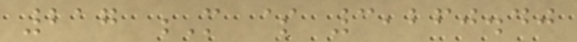217 M $ 3,260.40
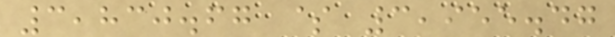3,830.67 $ 3,955.47
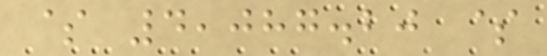$ 4,087.20 $
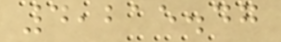4,215.47
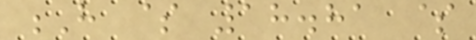H $ 18.81 $
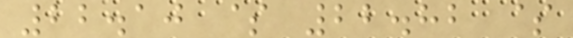22.10 $ 22.82 $
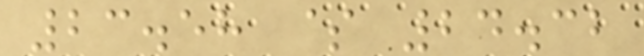23.58 $ 24.32
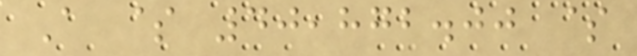A $ 40,872.00 $
